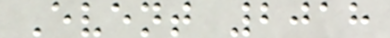Event 2018
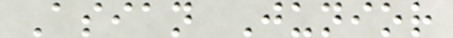Asian Junior
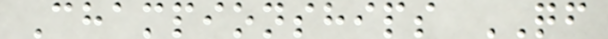Championships QF
